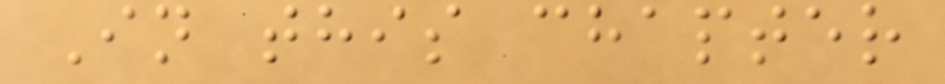In this chapter
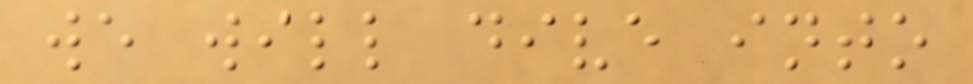we will dive into
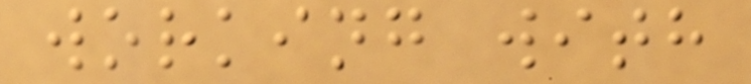working with
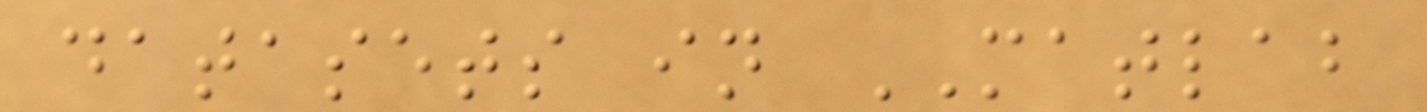datasets in MATLAB
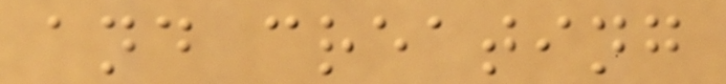and creating
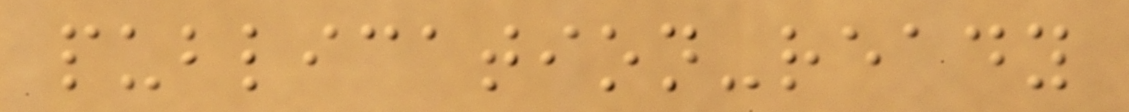publication-ready
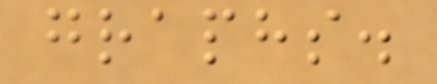graphs.
